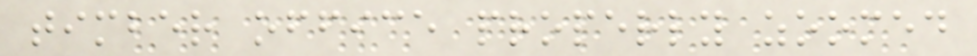timber office properly zoomed
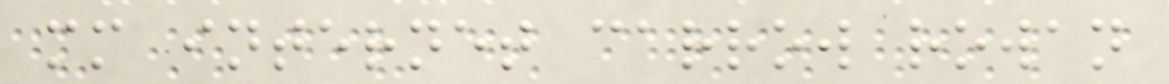mm internet carrow rowan
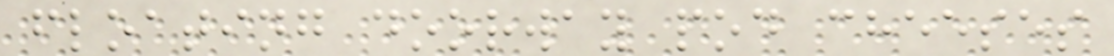floating doorway pod cheeses
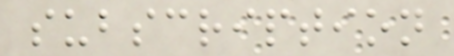subscription
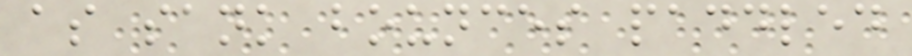as sank bounces paddled
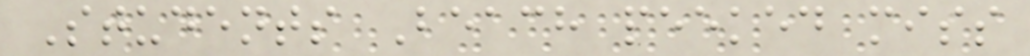Students Beach peeked miss
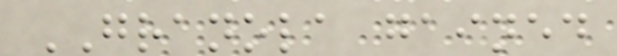GRANOLA gained
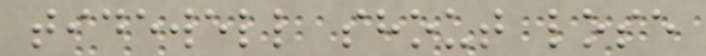tidewell shout lose
